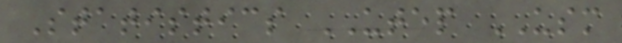Statistics UTEP USM
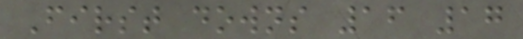First downs 16 17
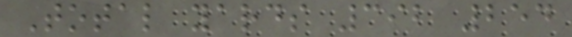Total yards 392 254
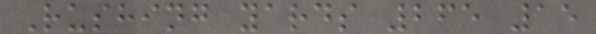Rushing yards 265 15
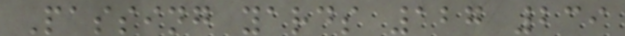Passing yards 127 239
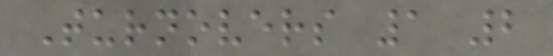Turnovers 1 2
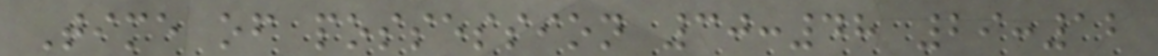Time of possession 30:48 29:12
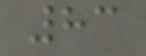83
